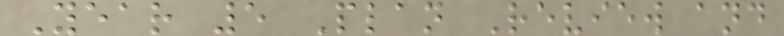Year 5 Plan Review and
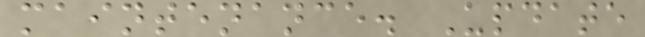maintenance. Update
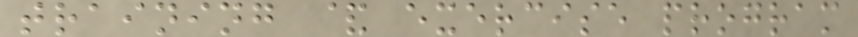training & exercise program
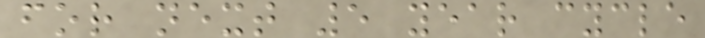for next 5 year cycle
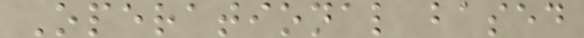Operational based
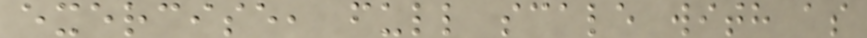exercise, full scale with as
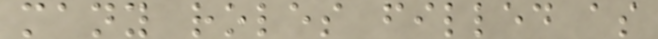many roles filled as
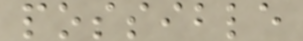possible
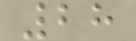28
